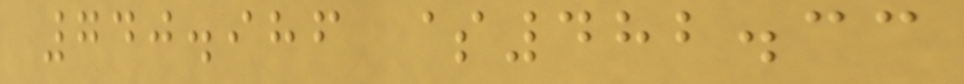740.986 $482.33
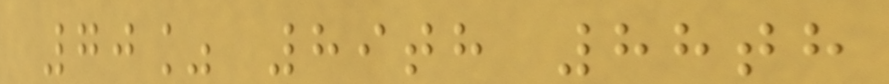70% 89th 88th
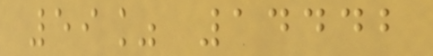59% 14442
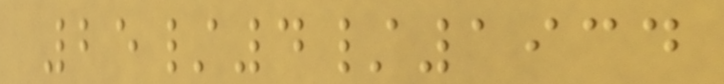25/4/1934
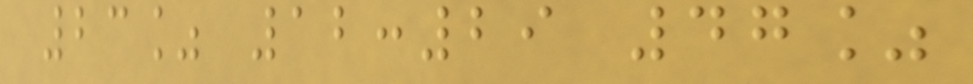23% 12:29 47%
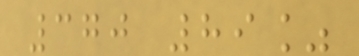370 89%
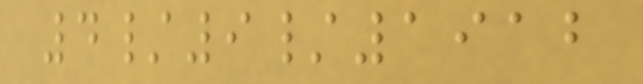4/9/1912
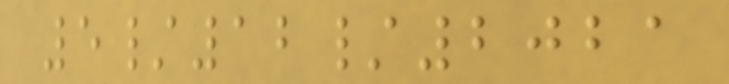5/12/2021
